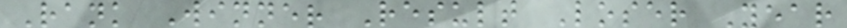Rank Winner Result Loser Year
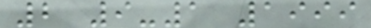2 9-1 1999
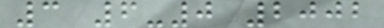3 6-0 2002
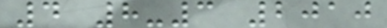4 8-3 2010
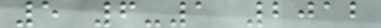5 6-1 2012
